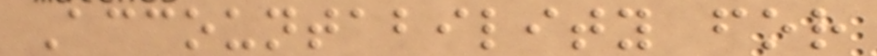Accountability for
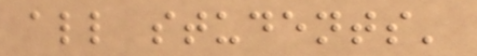all students'
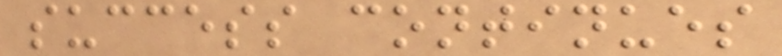success continues
